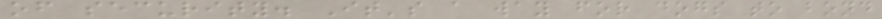of security. It's a way for dogs to bond
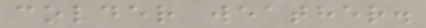colder weather.
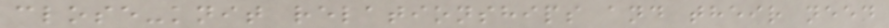close-knit relationships and their need
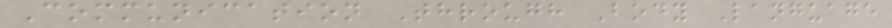Communication Through Body Language
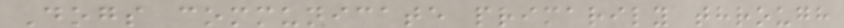Dogs communicate primarily through
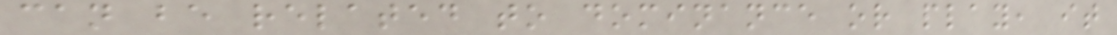can be related to dominance or play, it
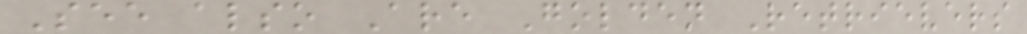See also Are Golden Retrievers
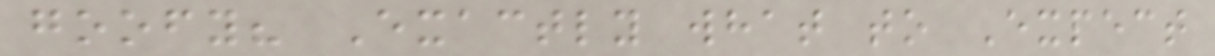goofy? Exactly what to Expect
